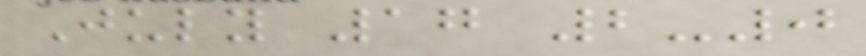July 17 2-0
